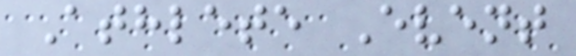Athlete Event
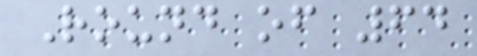Round of 64
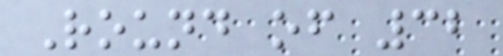Round of 32
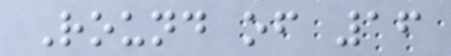Round of 16
